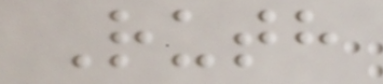Ruth
